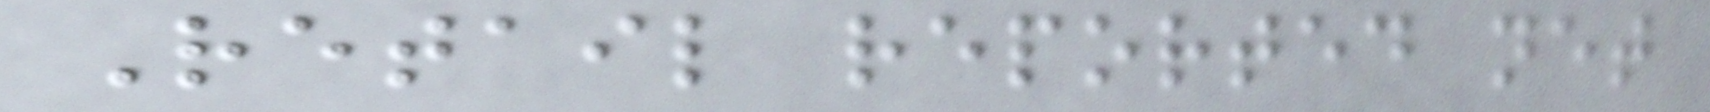Retail reported net
